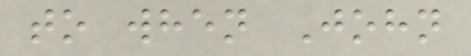to when John
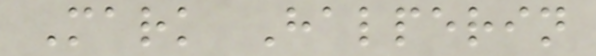Mark Halperin
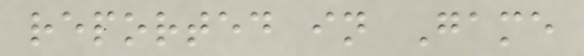reported in Game
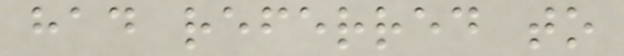had referred to
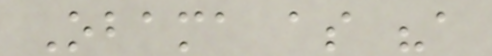Obama as "a
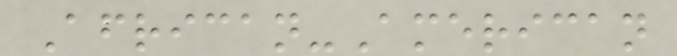African-American
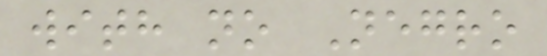with no Negro
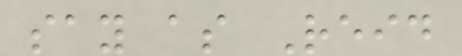say as Reid
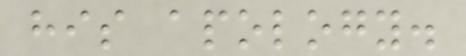his apology.
